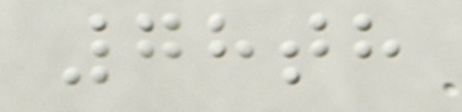78th
